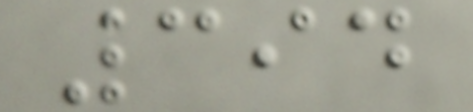394
